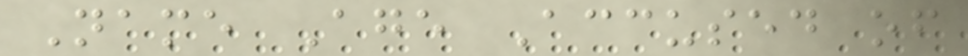Name Age Accused of
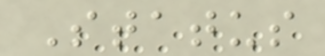Status
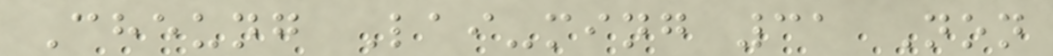Cheung Lai-ming 31 Non
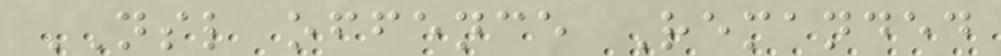NSL offence Remanded
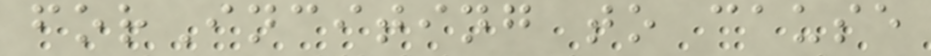forInciting to cause
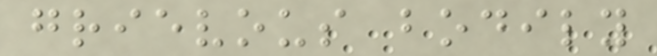grievous bodily
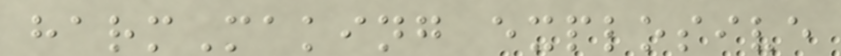harmMaking explosive
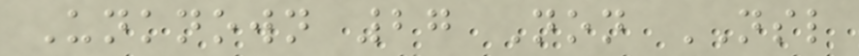Unknown 27 Non NSL
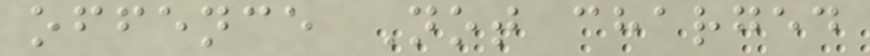offence Not charged
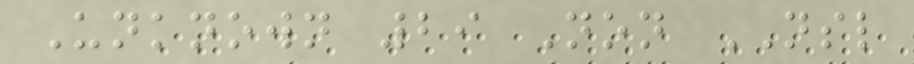Unknown 29 Non NSL
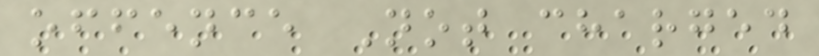offence Not charged
